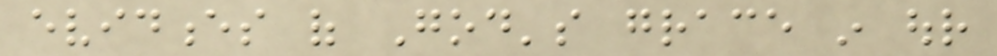evidences of God's grace in our
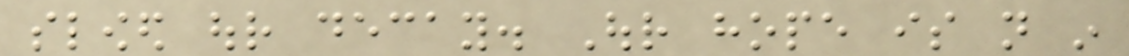slowed our decay. Our hope is not in
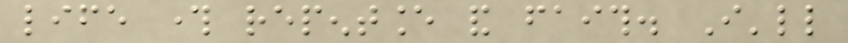life through repentance and faith. I'll
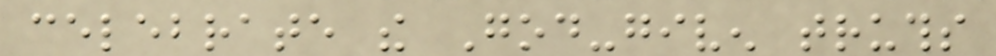celebrate the God-given truths
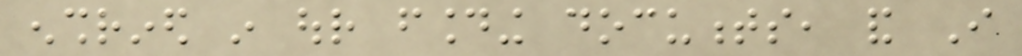enshrined in our founding documents, and I
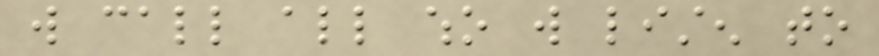will call all who will listen to
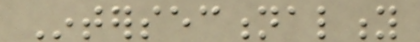Intersectionality
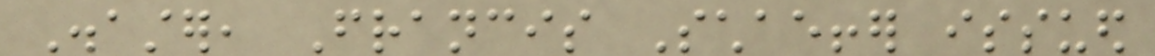Disaster, Francis Schaeffer issued
